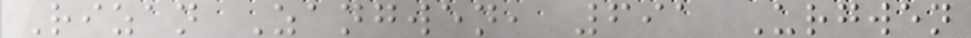Rizan Zangwen, 691 Urgwen
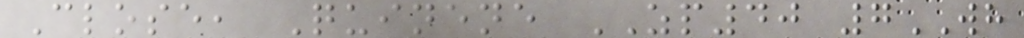Close, Quinene ZP40 7WH
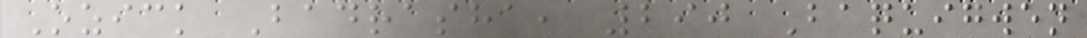Ozick Badrasha, 290 Baquigwen
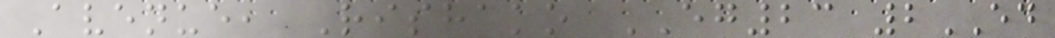Avenue, Rishako EG23 2ED
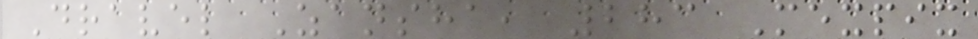Dravel Zansha, 283 Mexpix
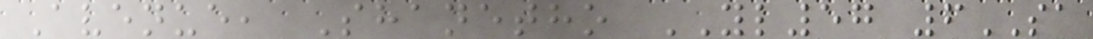Avenue, Shanetho YL57 6SA
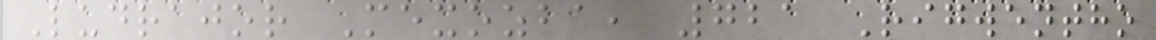Ludrajor Mexozba, 721 Rigwentho
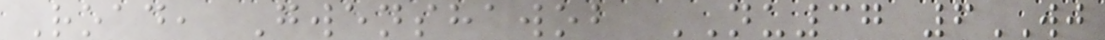Road, Gwenshawob NU37 6WJ
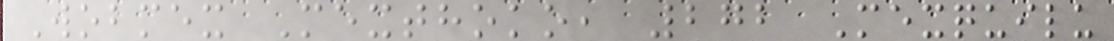Wobmex Mexthoko, 272 Mexquilu
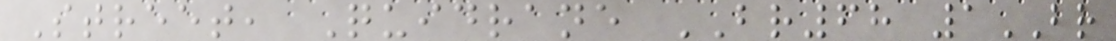Street, Quidrane BR68 1BR
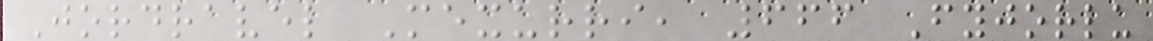Jordravel Mexurri, 666 Fyjorlu
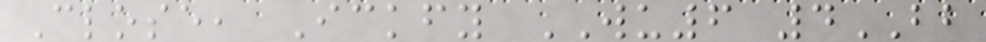Close, Ickfy WU6 4BB
